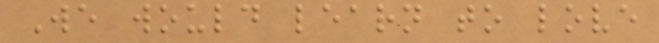We would learn to love
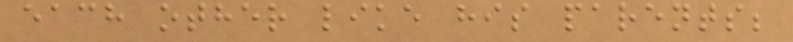each other like his parents;
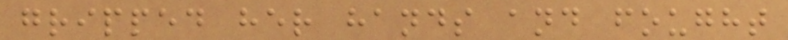gripped her hands and fought
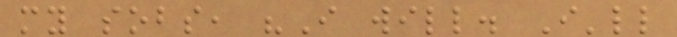my sobs, "I will. I'll
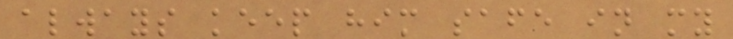always keep him safe in my
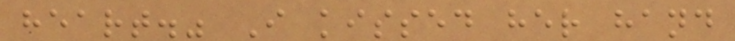heart." I kissed her hand
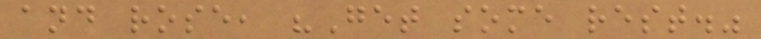and rose, "Get some rest."
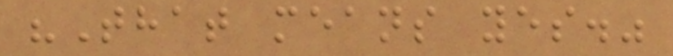"That means yes."
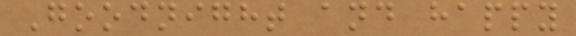Goodnight and happy
